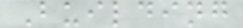Building
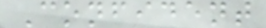Confident
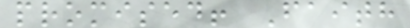promised! Faith
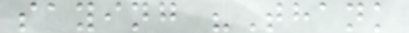saying "Thank
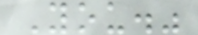You."
